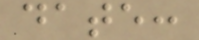date:
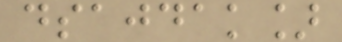dsajdak]
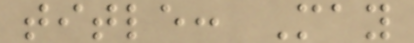title: May
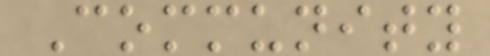Community
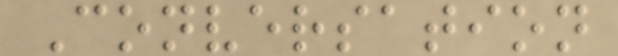Conversation
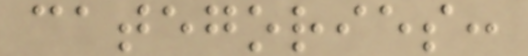categories:
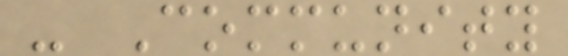- Community
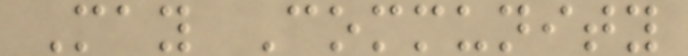May Community
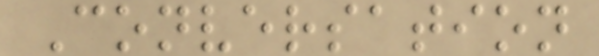Conversation
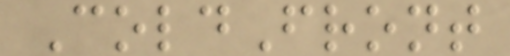ColdFront
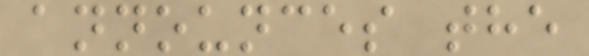announces the
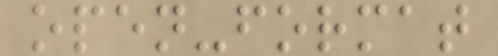open-format
